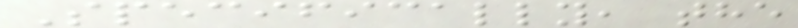Specifically, the
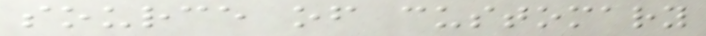source of customary
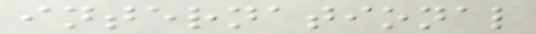international
